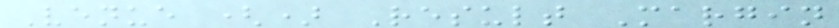Venue () Result Margin
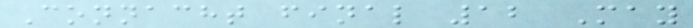Connacht final 12 May
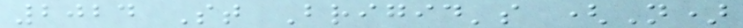2024 St Brigid's (N)
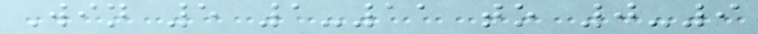Win 5 1-11 to 0-9
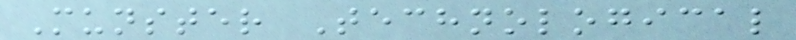Munster Technological
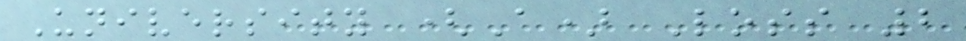University (A) Loss 2
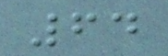64
